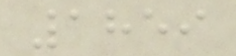1859
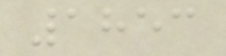1853
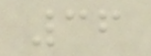36
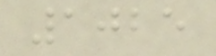1025
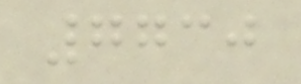7730
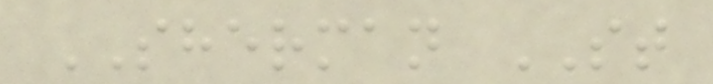SHERMAN ST
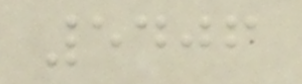5406
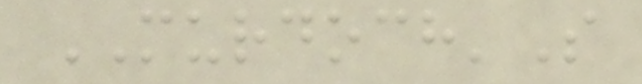MURDOCH'S
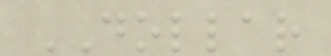DOLLAR
